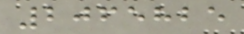2065825
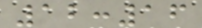12:16
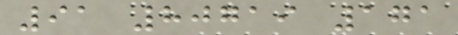91 80719 171
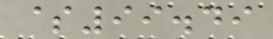$99.49
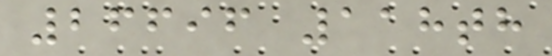26696 118th
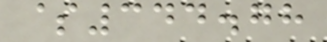$344.78
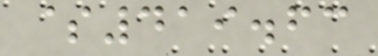$419.63
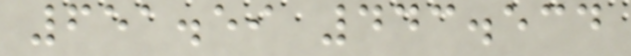651.59 443.534
